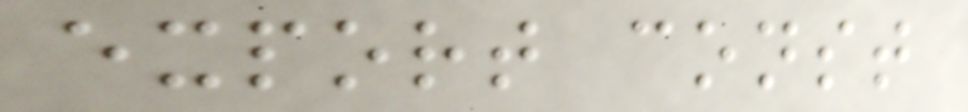export const
